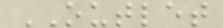OUTLET
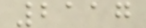2117
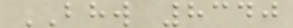BHW 8340
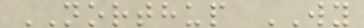NORTHUP WY
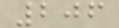206
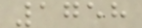1758
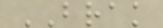BRAK
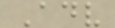Adv
